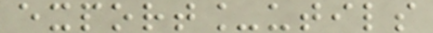export_utils
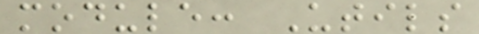module: Utils
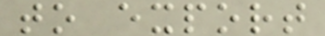to export
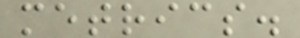metrics.
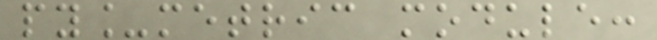py_metric module:
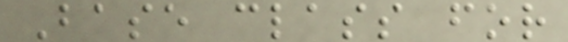Base class for
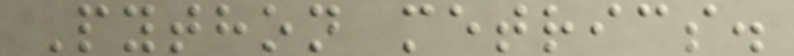Python metrics.
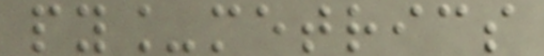py_metrics
